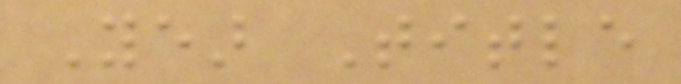Year Title
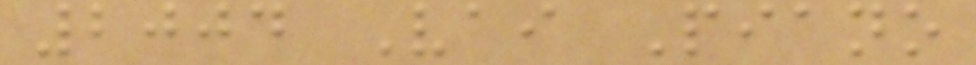2004 Vai Piano
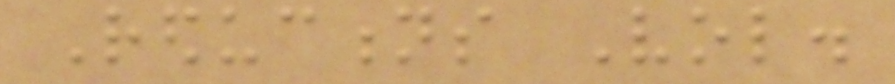Reductions Vol.
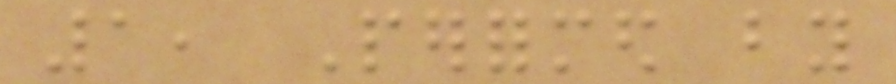1, Performed by
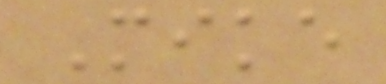Mike
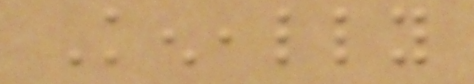Keneally
